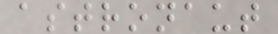astronaut
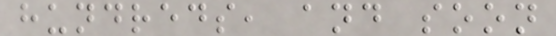hundreds, and soon
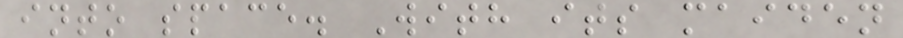into space. With its maiden
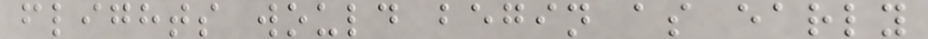flights would begin as early
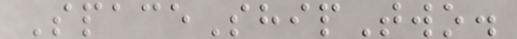SpaceShipTwo.
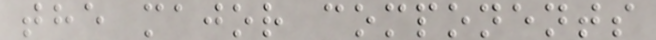the major components
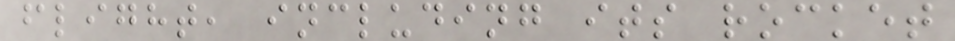flight, including its rocket
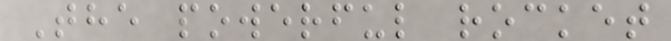The powerful rocket
